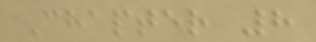Chapter 8
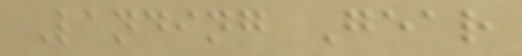Landing Gear
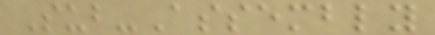Sub-Assembly
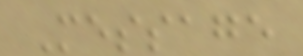Message
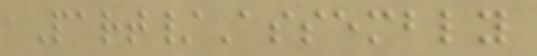Part/Assembly
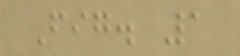Fig. 1
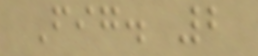Fig. 2
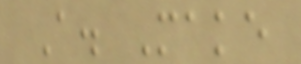A. Make
